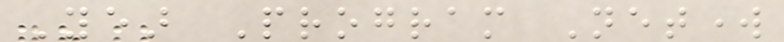Year Program Network
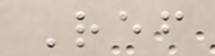Ref
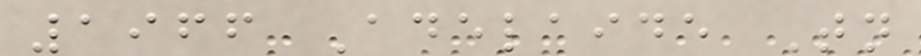1966 Adelaide Tonight
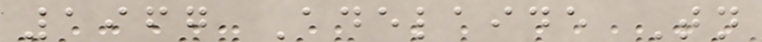1967 Adelaide Tonight
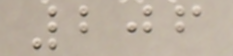206
